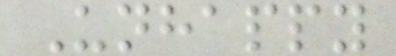Unhappy
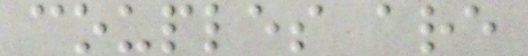couples are
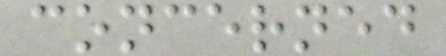concerned
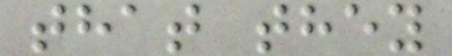that they
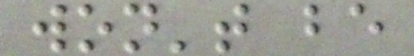won't be
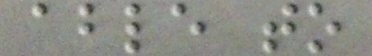able to
